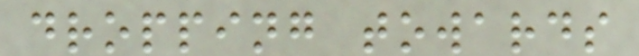dropping towards
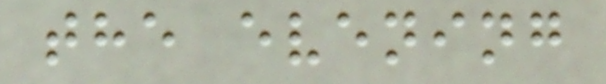the evening
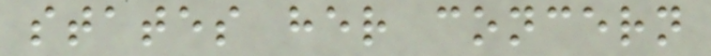states her concern
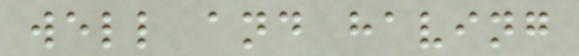well and having
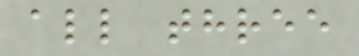all three
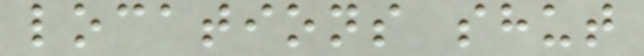locations shut
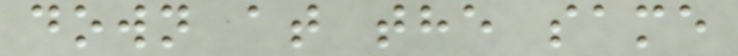down at the same
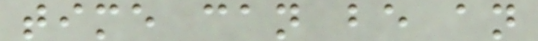time can be an
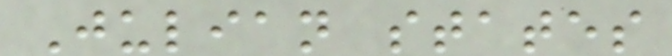Julian states
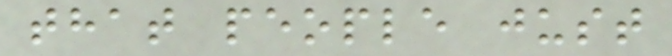that people just
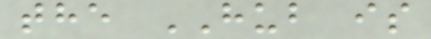the HUB is
